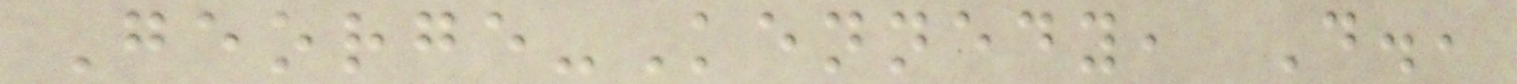George-Kennedy, D.,
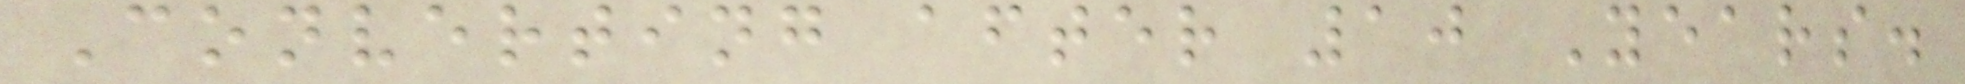Converting after 10 Years.
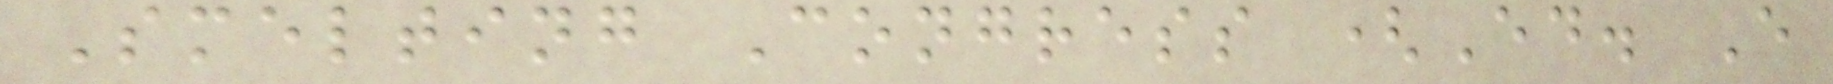Smelting Congress (Ed. E
